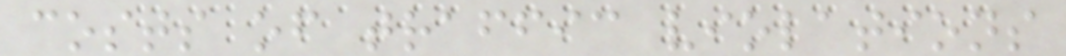costs of traffic violations
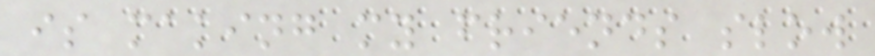is making my friends slow
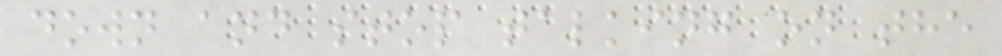down and stop talking on the
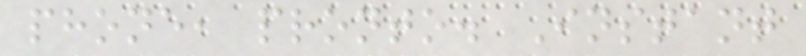phone, pronto. Instant
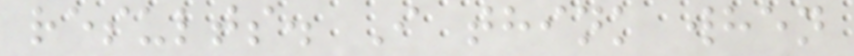results. I think when
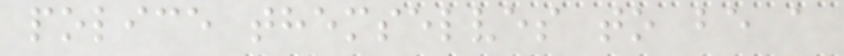police themselves to be a
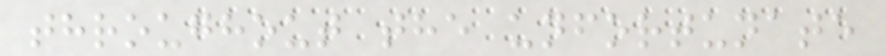throughout the unfortunate
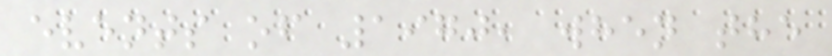events of 1970, when the
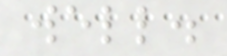well.
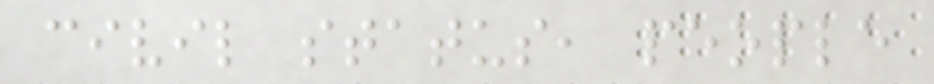civil status, people
